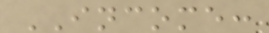INCOME:
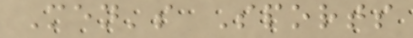Men's Sports
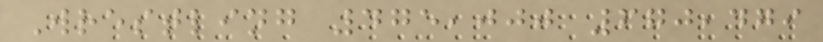Wrestling 475,000 670,479
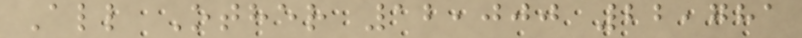All Other 12,000 22,781
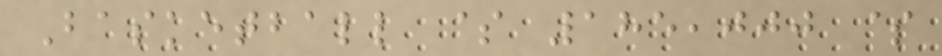Basketball $ 185,000 $
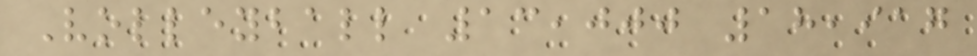Volleyball 13,000 18,917
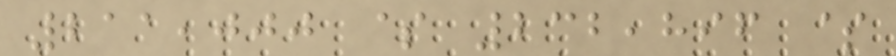211,000 $ 232,896 $
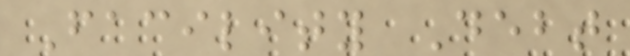Facility Debt
